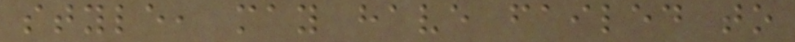style, may have failed to
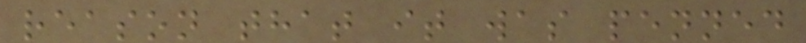reason that it was penned
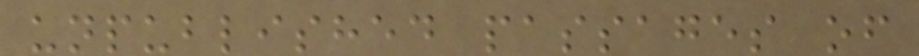unpublished passages of
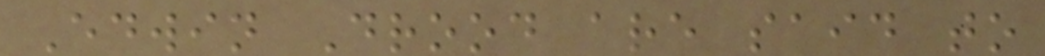Edwin Drood are said to
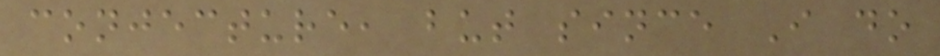conjecture, but since I do
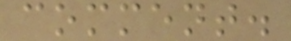comment.
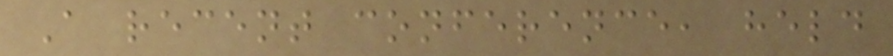A recent conference, held
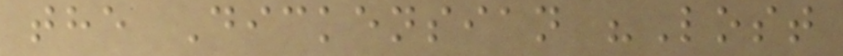the Dickensian "Lost
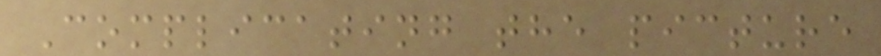Complicating the picture
